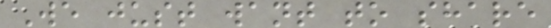We just want to share
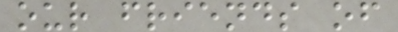our friends of
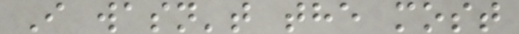I wasn't the most
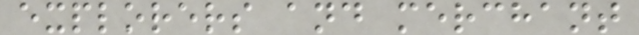explorers and merchant
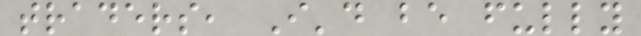traders, I'd be fully
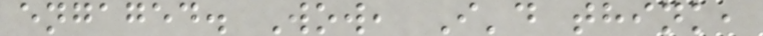engaged. Wow, I'd think,
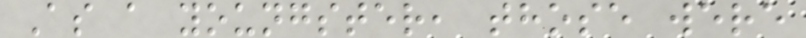As a youngster, those were
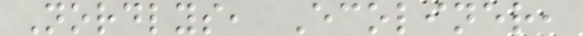Nordlys, Ecoliner,
